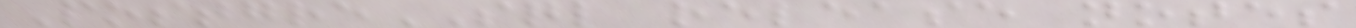PostgreSQL release notes
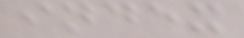index
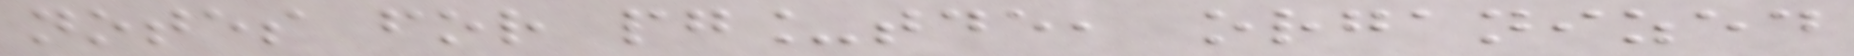notes for pg_tde, organized
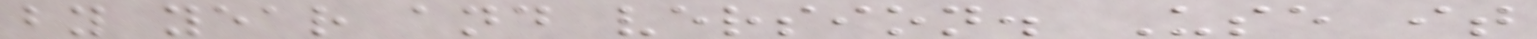by year and version. Use it
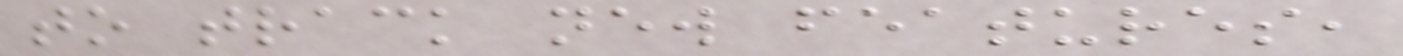to track new features,
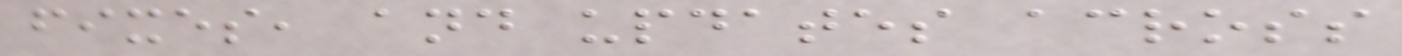fixes, and updates across
